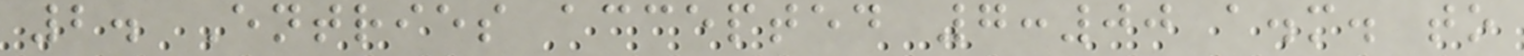2. Entries accepted 7:00 a.m. to
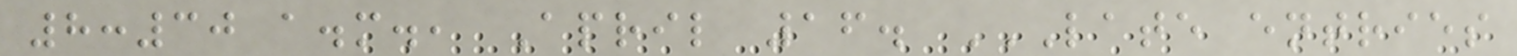8:30 a.m., April 16. LATE ENTRIES
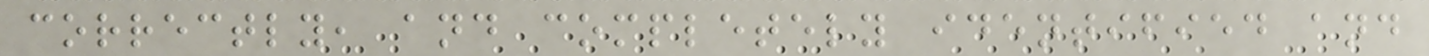correctly, and completely identified and
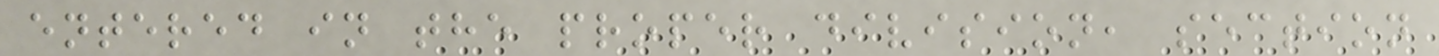entered in the proper division, section
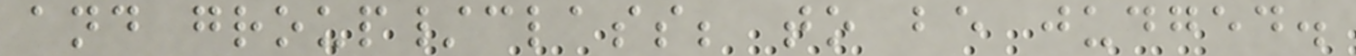and group/class; to be judged.
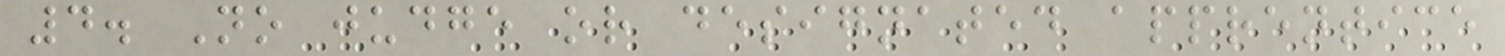4. No judge or designated apprentice
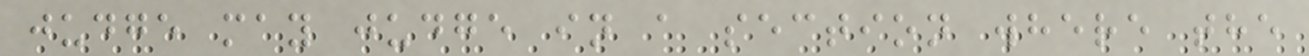judge may judge in a section where the
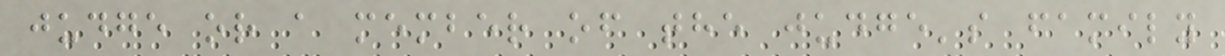judge or a member of the judge's family
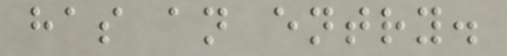has an entry.
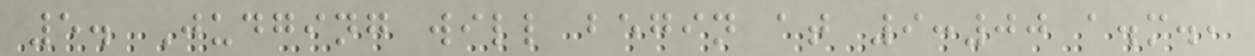5. Judging will begin at 9:00 a.m.,
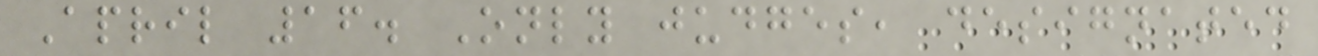April 16. Only judges, designated
